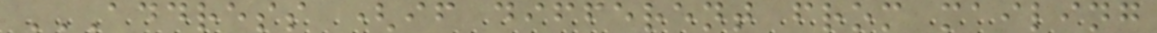ADDRESS (IF DIFFERENT FROM MAILING
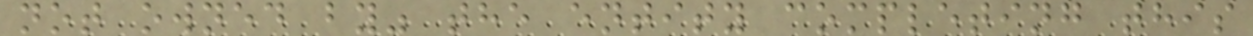not owned by" the entity completing this
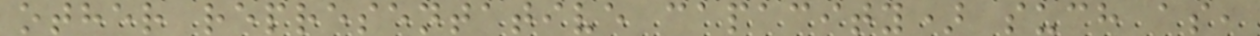other representative capacity) such as,
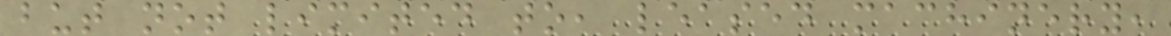but not limited to, leased machinery,
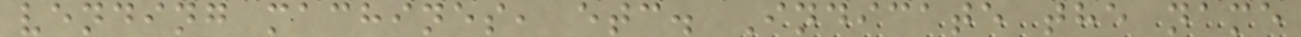vending machines, etc. Indicate the name
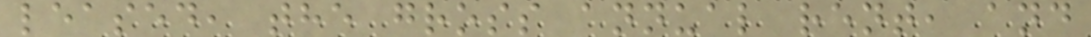leased, the gross annual rent, and
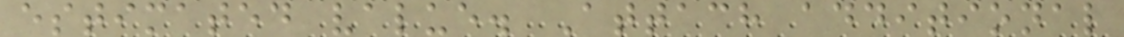estimated value. Attach additional
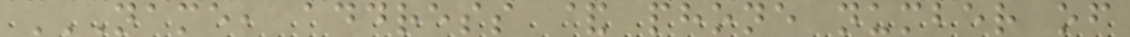NAME, ADDRESS & PHONE NUMBER OF
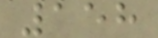158
